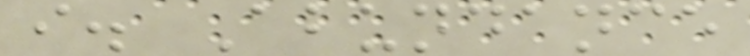i. Abundance
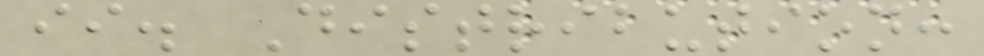ii. Distribution:
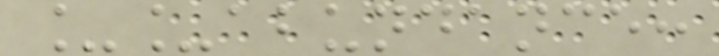__abundance:
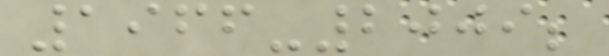1966-2009;
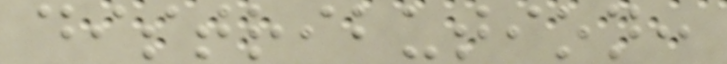distribution:
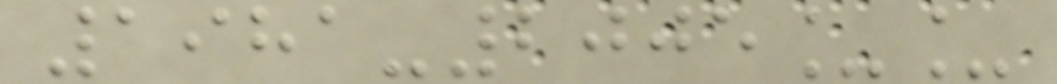1981-2005__
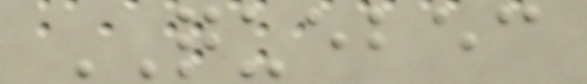QUEBEC
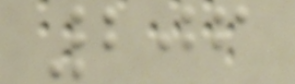206
